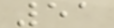51
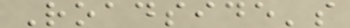Roadside's
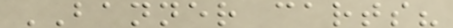BANNER carts?
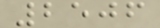2506
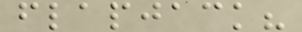flapjack?
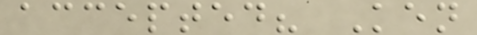accepted? Ken
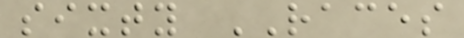sixty RACES
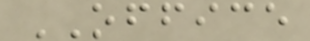OFFICE
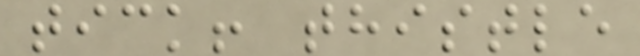tick! thistle
